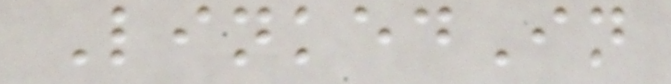LinkedIn
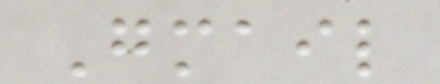Gmail
